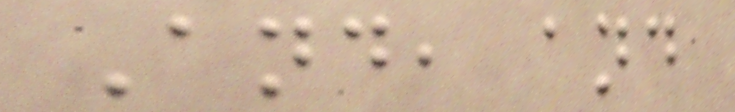And, and
